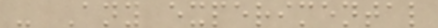- Any experimental
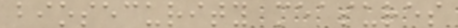biosecurity measures
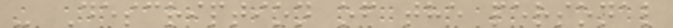- Description of the personal
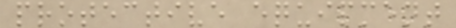protective equipment
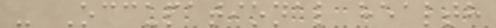- Occupational health
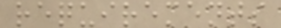requirements
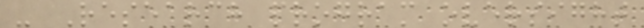- Research program oversight
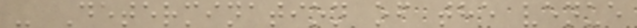- Determination of the venue
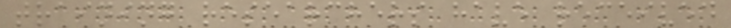training researchers have received
